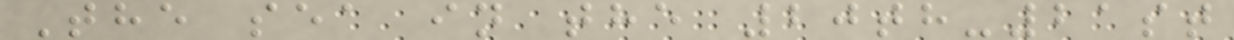The sea in the 20th-21st
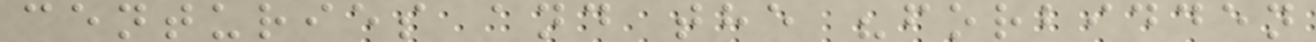centuries and the "forbidden
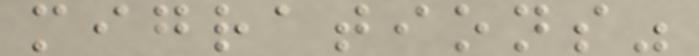migrations"
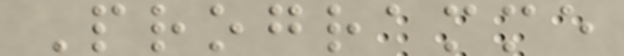Programme
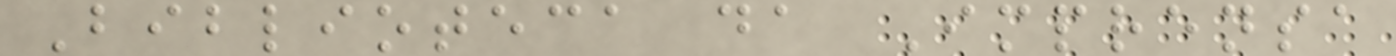Biblioteca da Imprensa
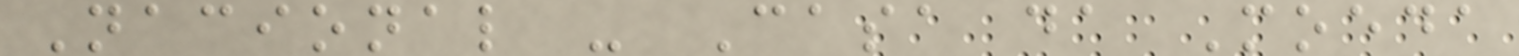Nacional - Casa da Moeda
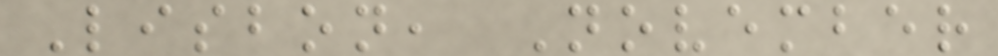Lisbon, November
